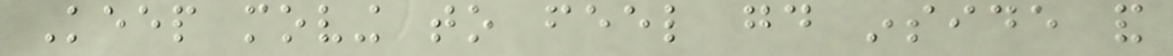Keep moving to feel good inside and
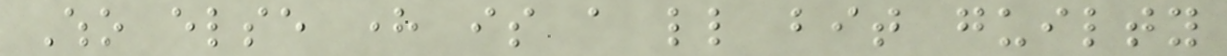Who else here is a little bit guilty
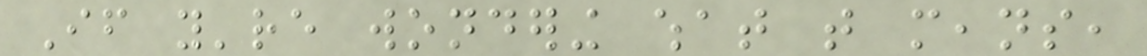If you're wondering what that means,
